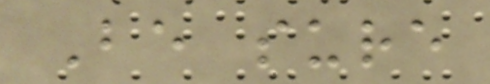Be sure
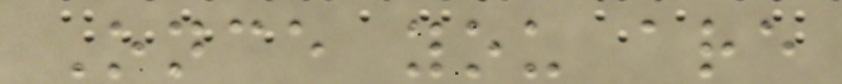Once you are
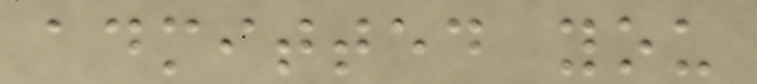admitted you
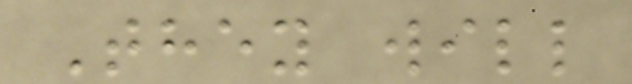They will
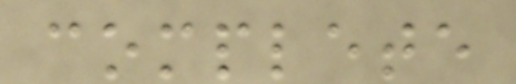complete
